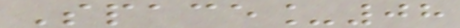Space_08
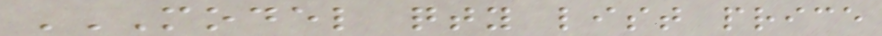MODEL QTY LIST PRICE
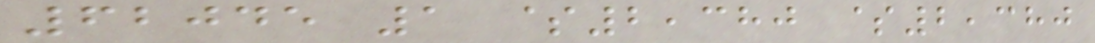62045 1 $2,380 $2,380
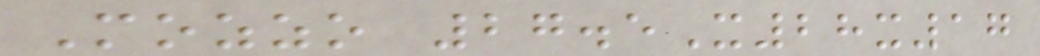Mozzo 27.5X28x17
